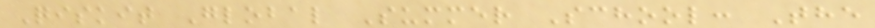Qiskit Global Summer School: The
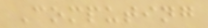Computing
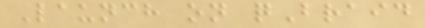Launch on qBraid
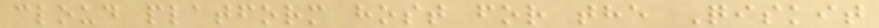cloud platform host for the Qiskit
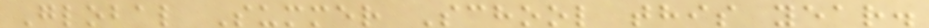Global Summer School this year.
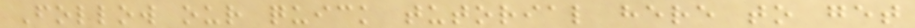Follow our quick tutorial here to get
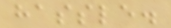hassle.
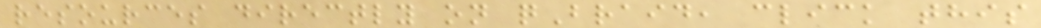resources directly on qBraid, click this
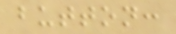button:
